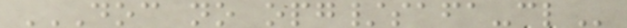DOC NO OPG/SAFA-CL
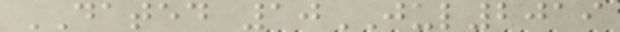DATED 10JUL2019
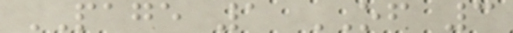PAGE 1 OF 3
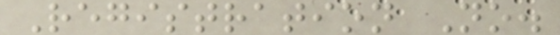Registration No.
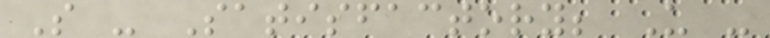S - Satisfactory; U -
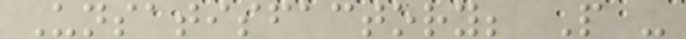Unsatisfactory; P -
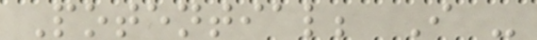Potential; I -
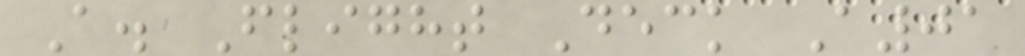A. Flight Deck A01
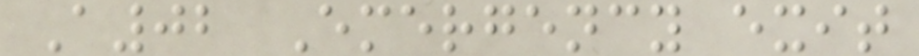A02 Emergency exit
